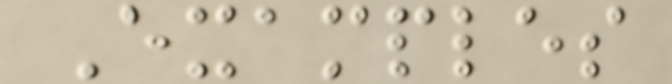Examples
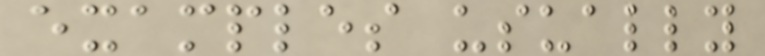examples usually
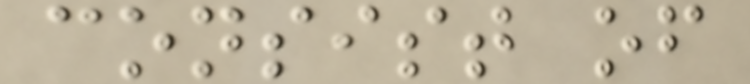consist of
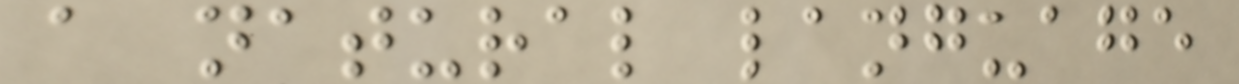a natural language
